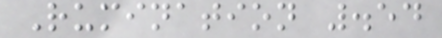Rumination .54
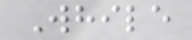While
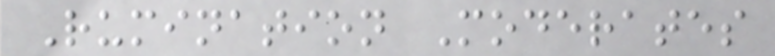Rumination Moderates
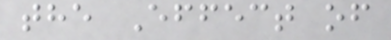the Effect of
